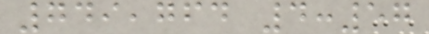749,764 4:57
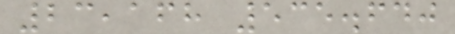23,168 535.640
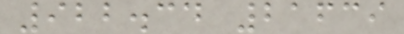922.34 21639
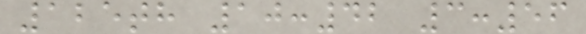125th 10:42 3:56
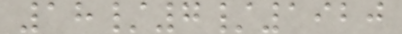18/7/1920
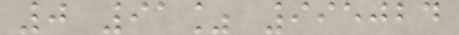0 91% 995024
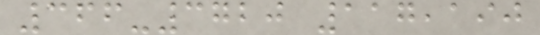366-3720 117,190
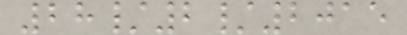28/2/2015
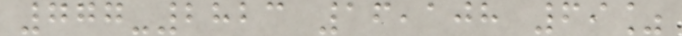777-2823 16,108 69%
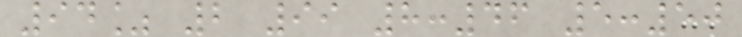94% 2 99 8:46 5:50
